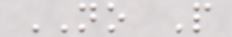NO P
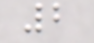2
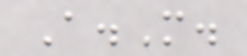A.M.
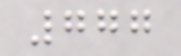777
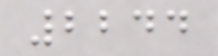2244
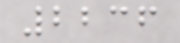2236
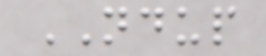NDUP
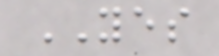YES
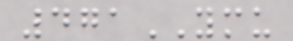471YMU
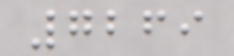7269
